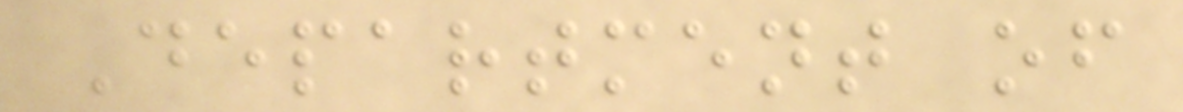Department of
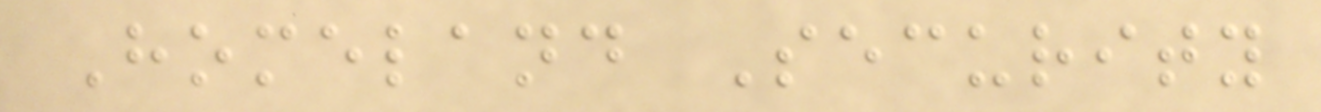Homeland Security
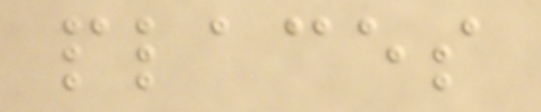places
